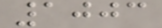1003
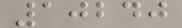10240
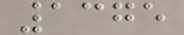1375
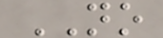NO
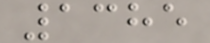1385
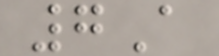7A
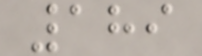189
